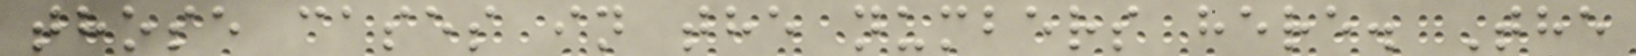those cases in the numbers here. The
